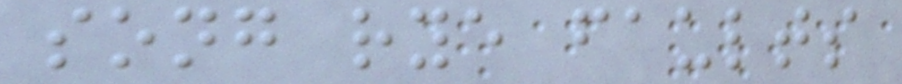song rye faults
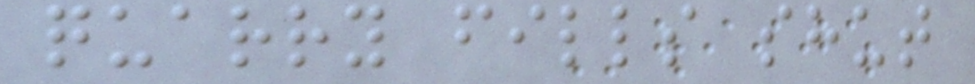quarry fills shut
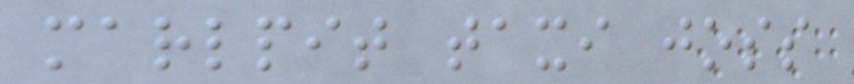marlpit taxi joss
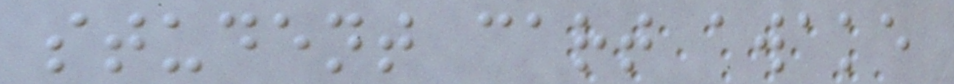student cart awake
